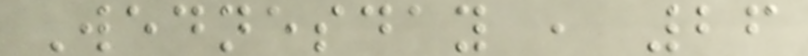Wednesday , 26
